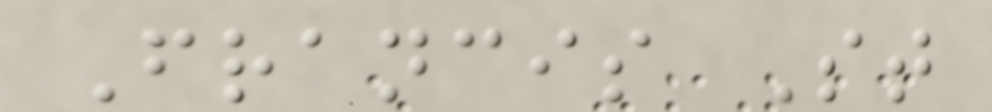Francis St
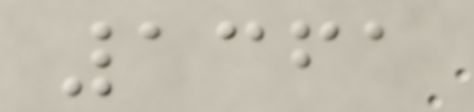1361
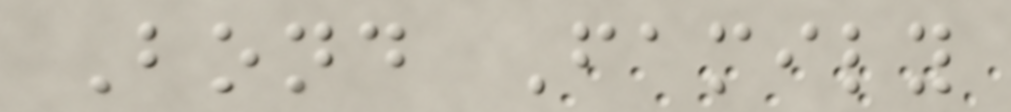Bond Family
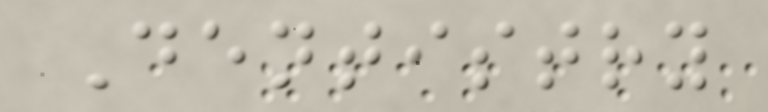Dentistry
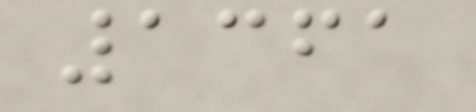1361
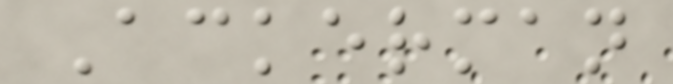Ackerman
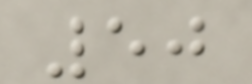50
